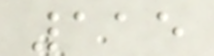115
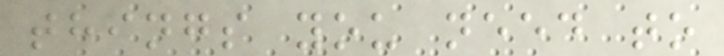things you need to
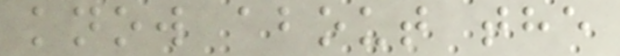know about the
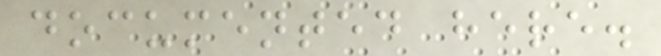documented here.
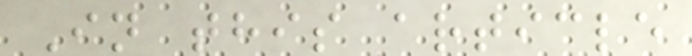In this article
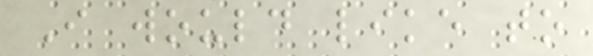I would like to
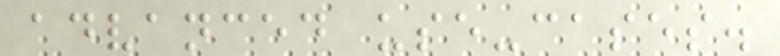advanced use-cases.
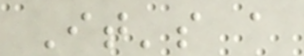It's a
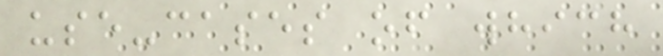use-cases of which
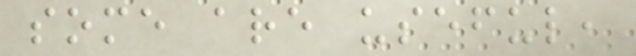some are useful,
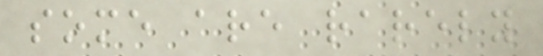some are rarely
